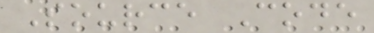Source Code
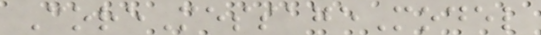CoreMessageModel
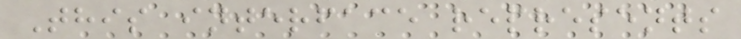This interface represents
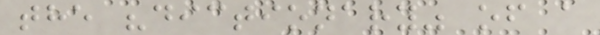the "dictionary" of a
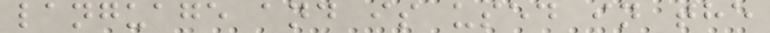language and is used in the
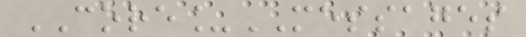CORE_MESSAGES
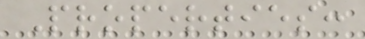Properties:
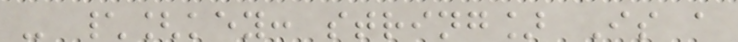- \[key: string] Is a
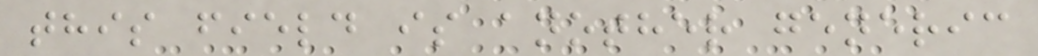this field is another generic
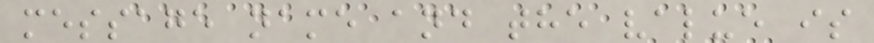message name and the value is
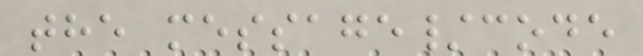the message/code
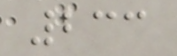233
